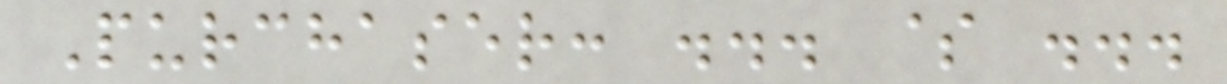Purchaser: ... $ ...
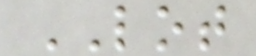LOT
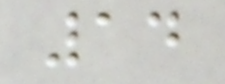14
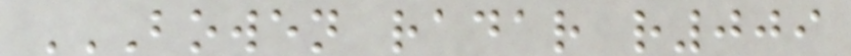BOWEN RADAR R009
